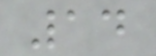14
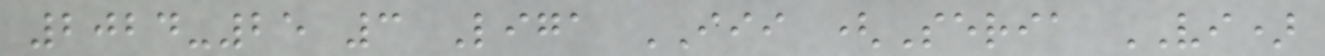2024-25 3 Liga III (Seria VI)
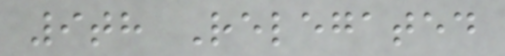9th Relegated
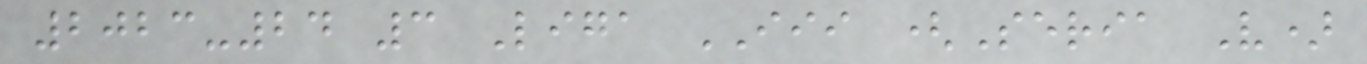2023-24 3 Liga III (Seria V)
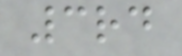3rd
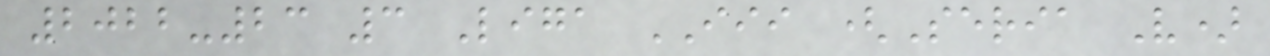2022-23 3 Liga III (Seria V)
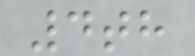4th
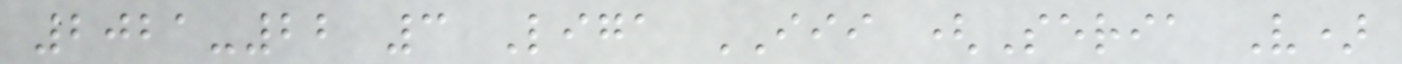2021-22 3 Liga III (Seria V)
